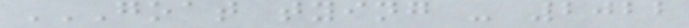GOAT TYING - 2022
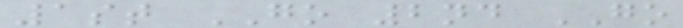1st GO 2nd GO
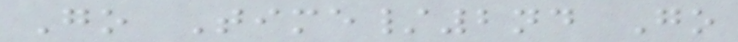Go Time/2nd Go
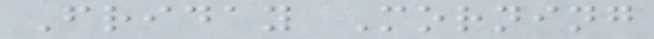Friday Morning
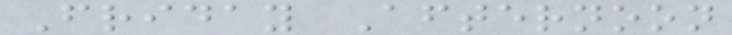Friday Afternoon
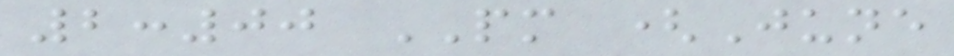2:00 PM (June
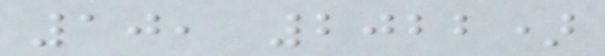10, 2022)
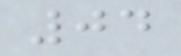04
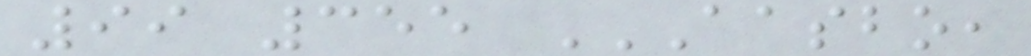99 355 AASBO,
